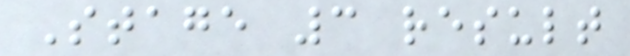Stage 3 result
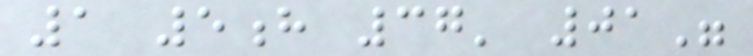1 5h 37' 01"
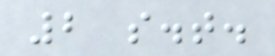2 s.t.
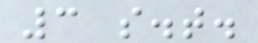3 s.t.
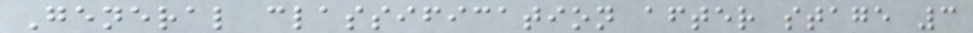General classification after stage 3
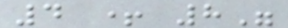4 + 8"
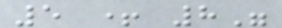5 + 8"
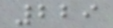229
